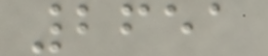2651
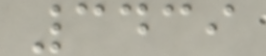3439
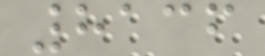8136
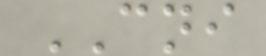CNI
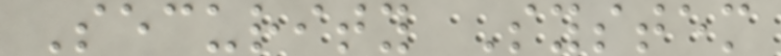Security System
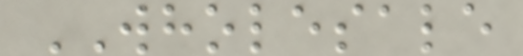WHOLESALE
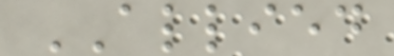ALLIED
